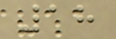18
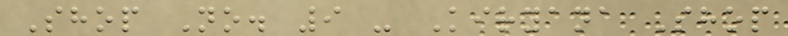Shop No. 9 - Kiryana Shop
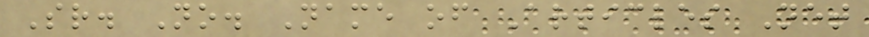Sr. No. Name of Articles Net
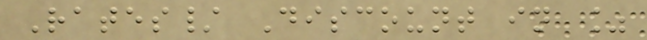Rates/ Discount in %
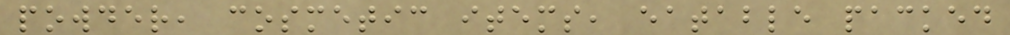powder, cosmetic items, eatable packed
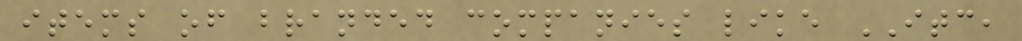items of branded companies like ITC,
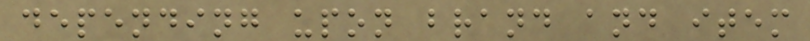depending upon brand and item
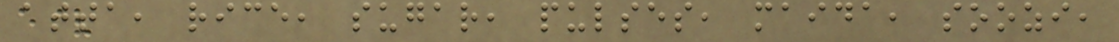atta, rice, sugar, pulses, maida, soozi,
